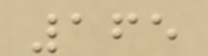165
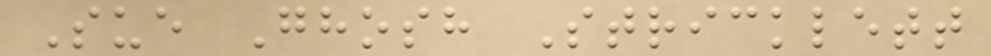Sue Ghosh Stricklett
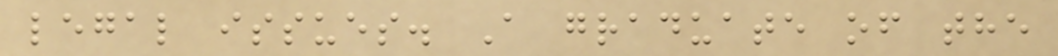legal issues. A graduate of the
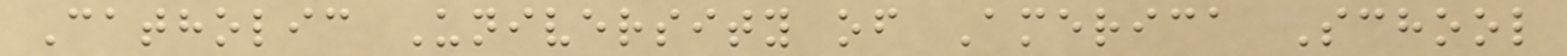Catholic University of America School
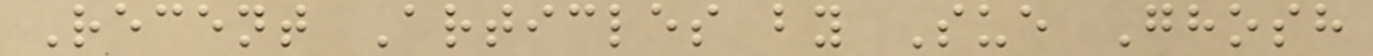Recent Articles by Sue Ghosh
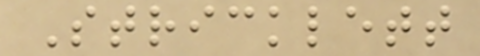Stricklett
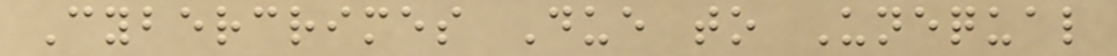Cybercrimes Due to Unequal
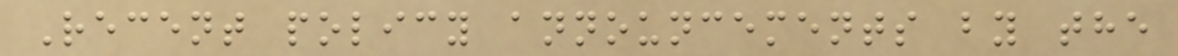Recent policy announcements by the
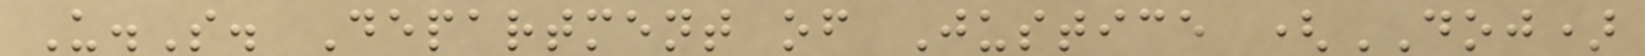U.S. Department of Justice (DOJ)
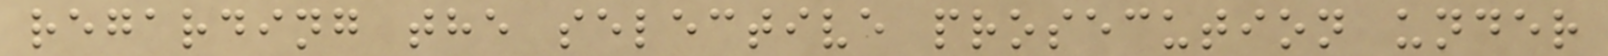regarding the selective prosecution under
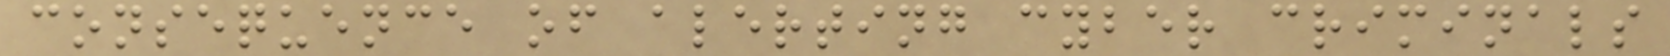consequence of alerting cyber criminals
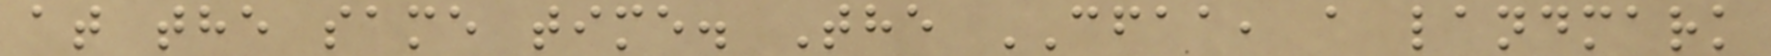at the same time. The CFAA, a landmark
